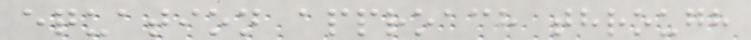equation approach through
